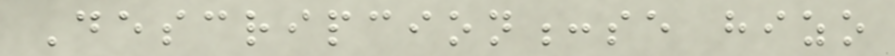Descripcion:se hizo
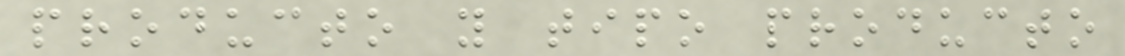producto y tipo producto
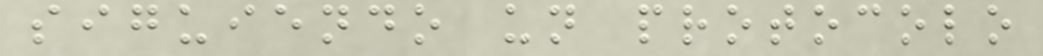siguiendo un protocolo
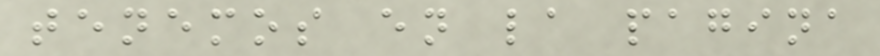tenemos en la pagina
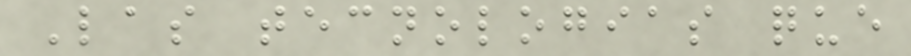Las tecnologias que
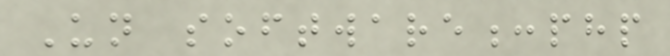Un software:php
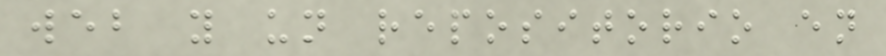web y un repositorio en
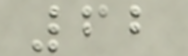62
